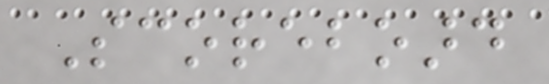Scoreboard
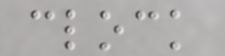clock
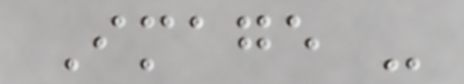Image -
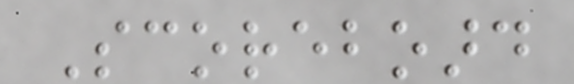Scoreboard
